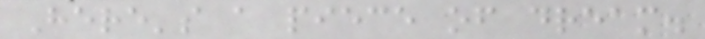Here's a piece of dream.
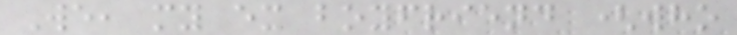We, my ex boyfriend (who
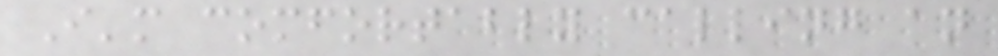I'm comfortably calling an
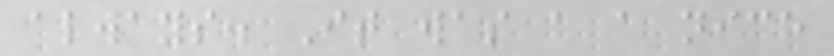always. It was a a nice
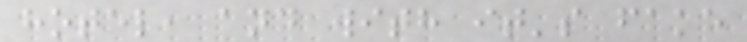hotel, and with it's fake
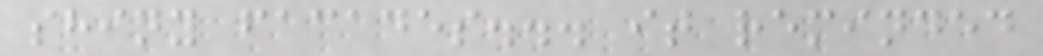shiny facades... it reminded
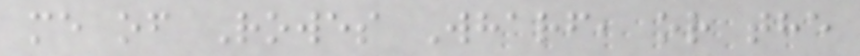me of Rowes Wharf, or the
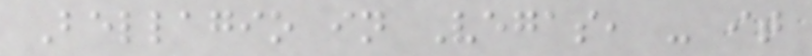Bellagio in Vegas, - it
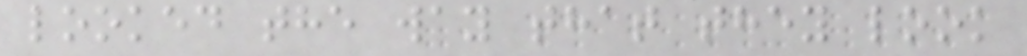looked the way that they look
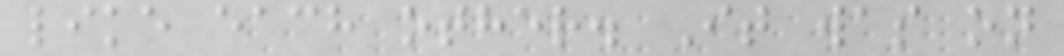like each other. It was on
